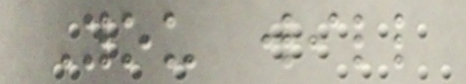You will
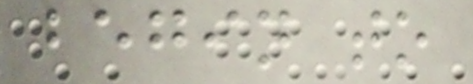begin to
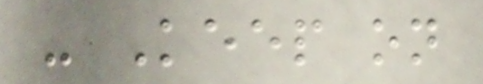- Keep on
